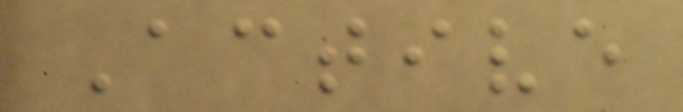Active
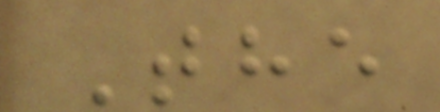The
